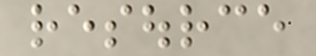resource
